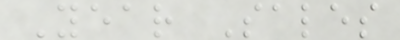Year Sales
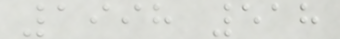1998 518
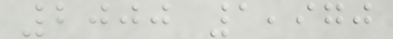2000 1,970
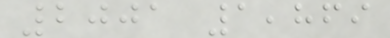2001 1,869
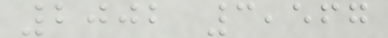2002 3,567
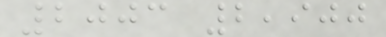2003 2,900
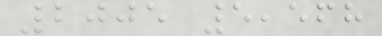2005 5,568
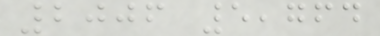2006 5,764
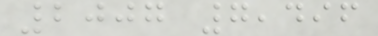2007 7,496
